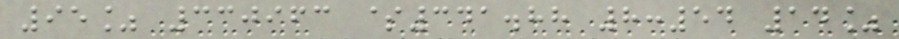95% 330963 $341.88 8:54 14%
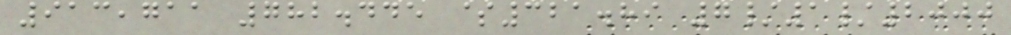913,711 782.445 $321.89 7/1/2000
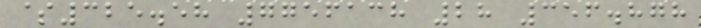$325.58 7756138 28 356.878
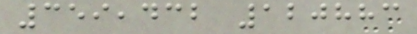359,432 120883
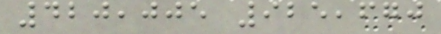420,005 925,670
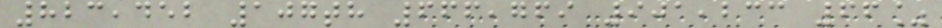823,452 107th 666,769 901,233 66%
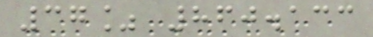37% 860.133
